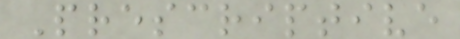Prescriptive
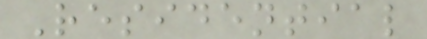Residential
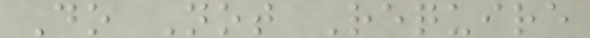Do Not Require
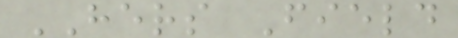HERS Field
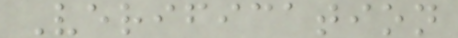Verification
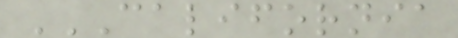CALIFORNIA
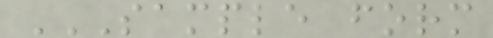SAMPLE FORM
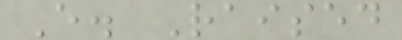E. Raised
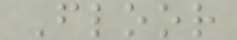Floor
